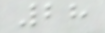28
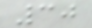30
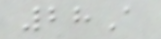28A
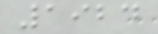1924
